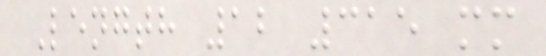Length 12 315 mm
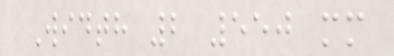Width 2 550 mm
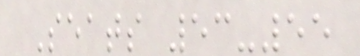Seats 53-55
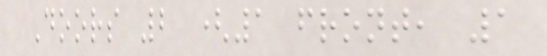Doors 2 (1 front, 1
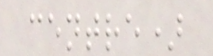centre)
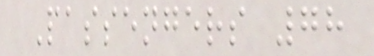Passengers 78
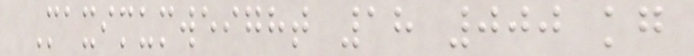Maximumweight 18 000 kg
